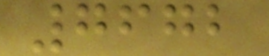7672
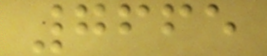7665
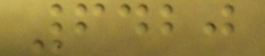6420
